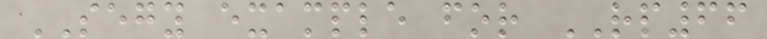SEGY example for RP66
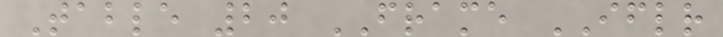Table 20 FRAME IFLR
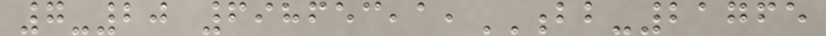7-20 698653,1,BB-21765
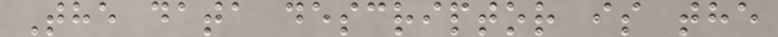The data descriptor is the
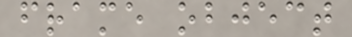frame object
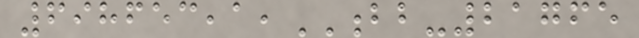698653,1,BB-21765
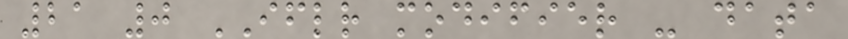21 0 IFLR modifier - data
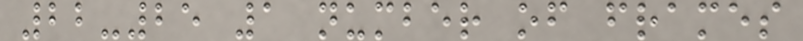22-25 1 number of frames
